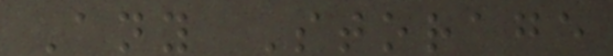Any Storage
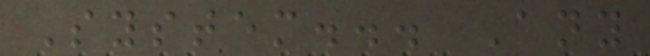System... Any
